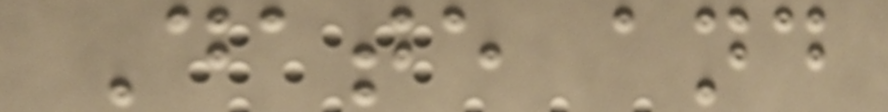Date and
